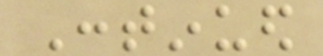Continued
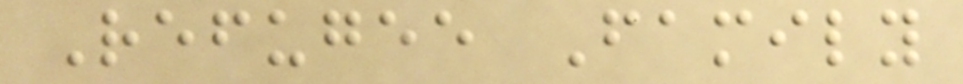Refugee Family
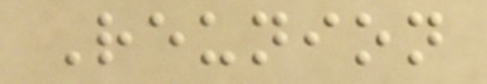Reunion
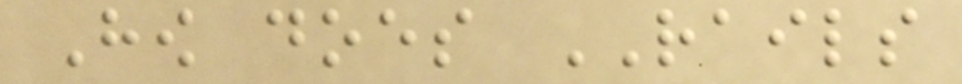How does RAILS
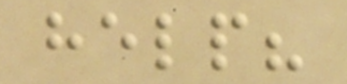help?
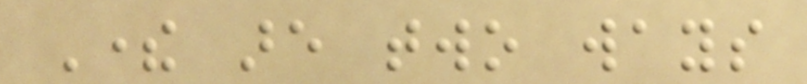There are two ways
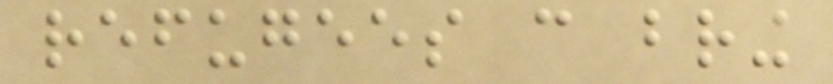refugees can bring
